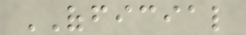OFFICIAL
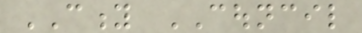CITY COUNCIL
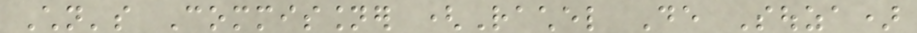Children's Commissioner (Rachel De Souza)
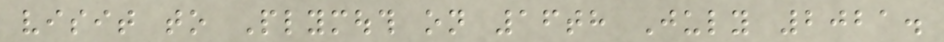visit to Plymouth on 16th July 2021.
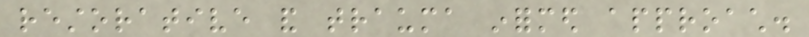restorative and trauma informed approach.
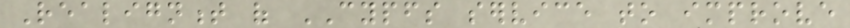Realignment of CYPFS service to improve
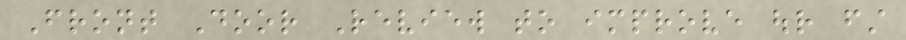Front Door Review to improve our first
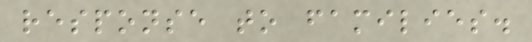response to families.
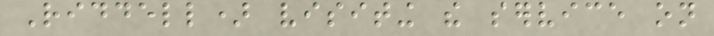Riddell) visiting the service on
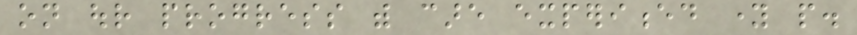on our progress with care experienced young people.
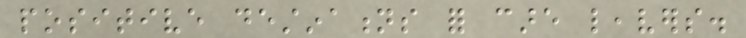positive destinations for care leavers.
